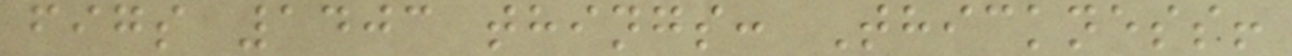figs 1403 things: Thickness!
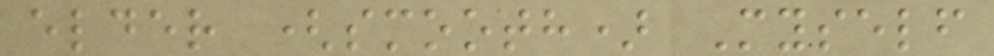elder (smooth) Myself
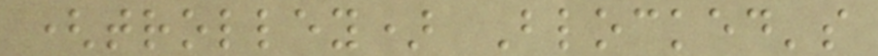(trolley) Blocked's
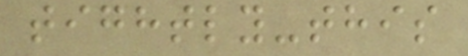tightly-this
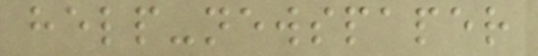help-newspaper
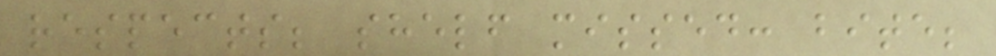respects; shelf missed: bite;
